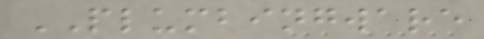PLUMBINGWARE
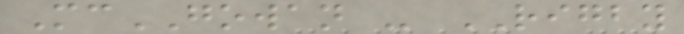McGOWAN - RIGBY
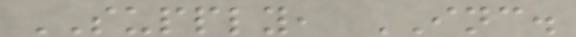SUPPLY, INC.
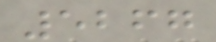5267
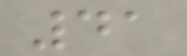41
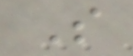S
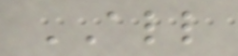ALL
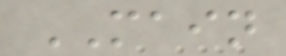MAIN
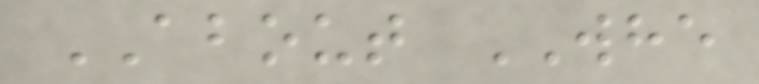ABOUT WHE
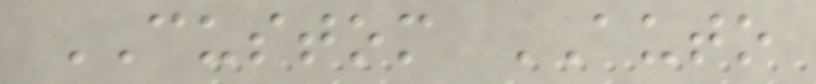CUSTOM AUTO
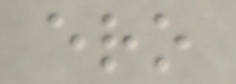ero
